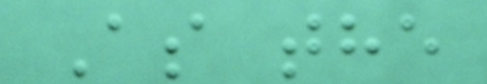As the
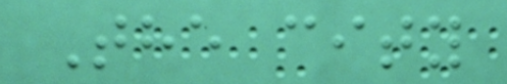The city
